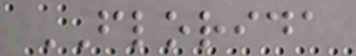FLORIDA
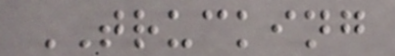TRUCKING
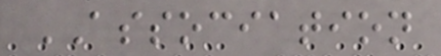ASSOCIATION
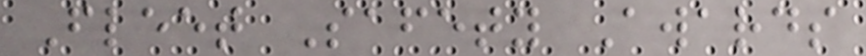Fleet Safety Awards
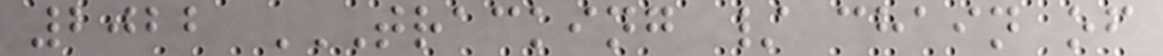2022 TRACKING / CHAIN OF
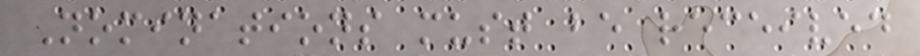Nominations must be received
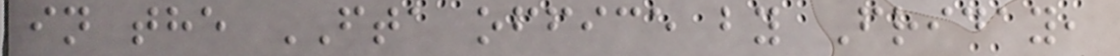in the FTA office by Friday,
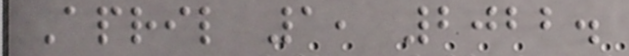April 1, 2022.
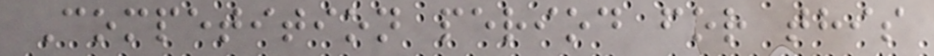Competition period for this
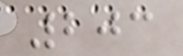203
